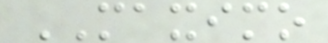MAXIMO
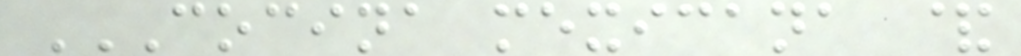COCINA MEXICANA &
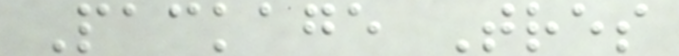Package Tres
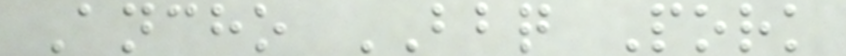Ancho BBQ Pork
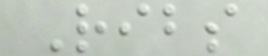Ribs
